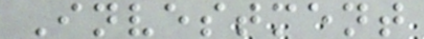Investment
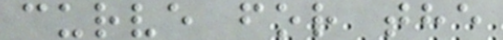curve for the
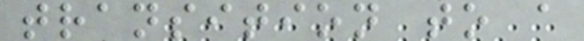transition to a
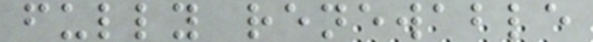fully renewable
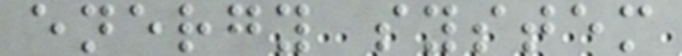energy system
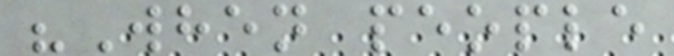"When people
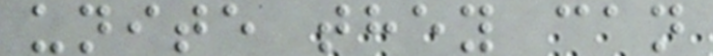unite they can
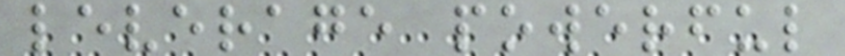leverage powerful
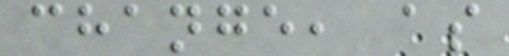change, as
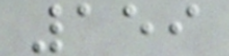159
